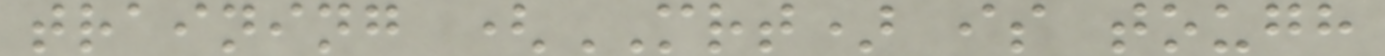training (MRT) is tough
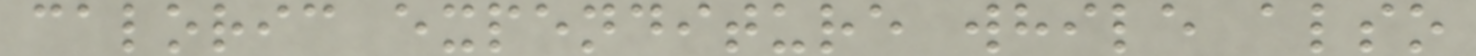caloric expenditure while also
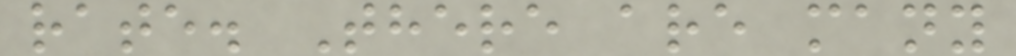rate. There are many
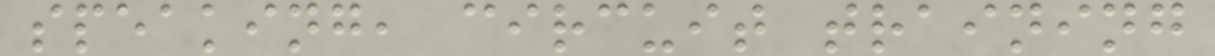speaking, circuit training
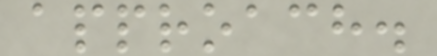approach.
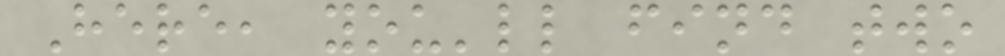Here, you'll find two
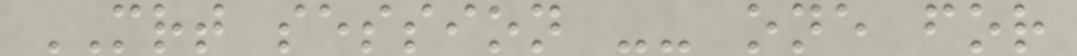MRT session -- one for
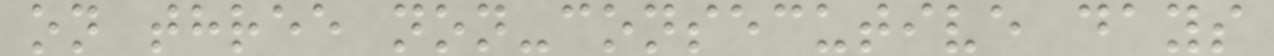on three non-consecutive days
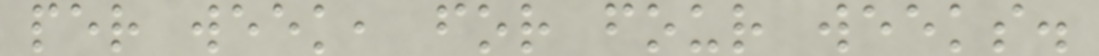per week, for four weeks.
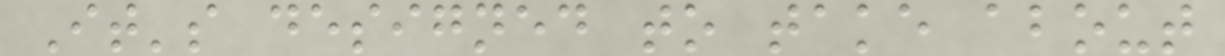It's designed to take about
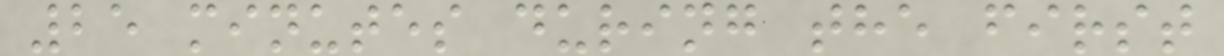25 minutes during the first
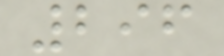296
